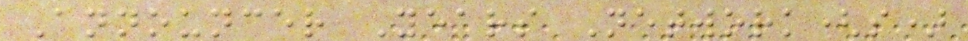Announcer Years Network(s)
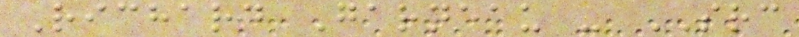Richard Garneau - SRC
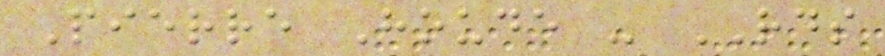Pierre Houde - RDS
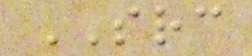SRC
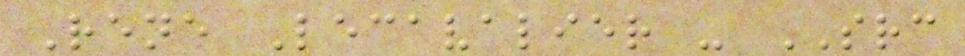Rene Lecavalier - SRC
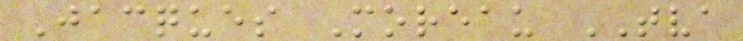Jacques Moreau TVA
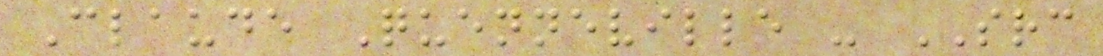Claude Quenneville - SRC
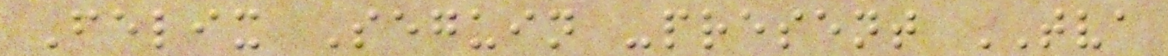Felix Seguin -present TVA
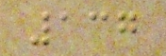137
